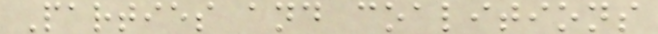Parties and coalitions
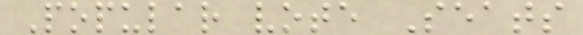Popular vote Seats
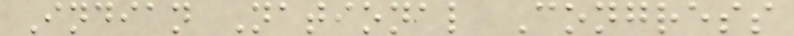Indian National Congress
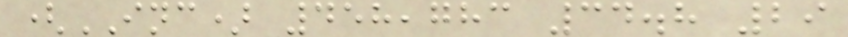(INC) 458,783 34.8 29
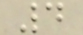4
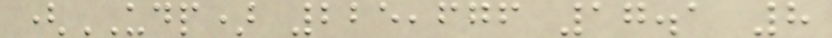(UDP) 225,676 17.1 8
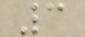3
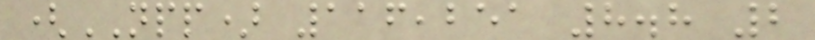(NPP) 116,251 8.8 2
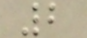2
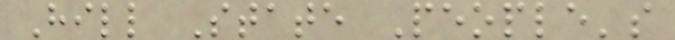Hill State People's
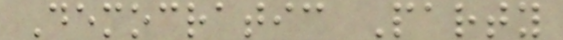Democratic Party
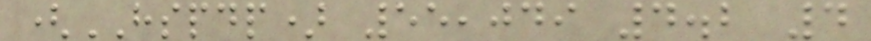(HSPDP) 55,049 4.2 4
